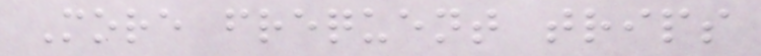More frequent trips
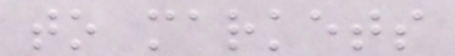to markets
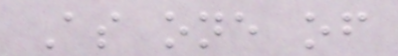As one of
